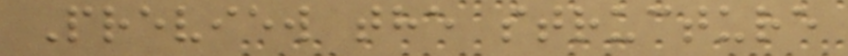Preview the structure
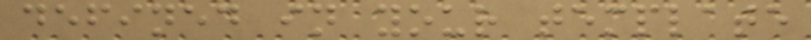defined in your template
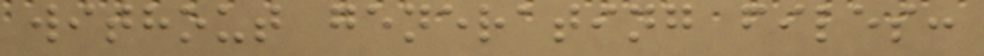without generating files:
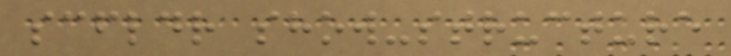scfldr show-structure
